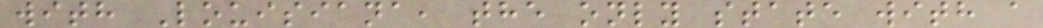with Louisiana, the only state with a
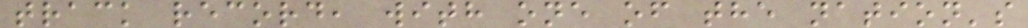track record, with one of the nation's
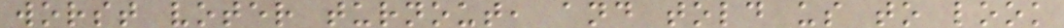worst voter turnout, and told us to look
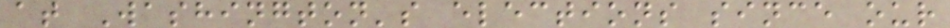at Washington's elections since our
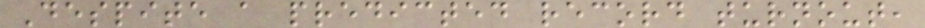Despite a predicted record turnout,
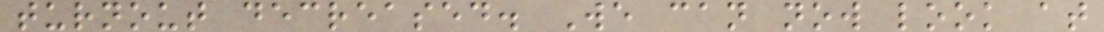turnout decreased. We can now look at
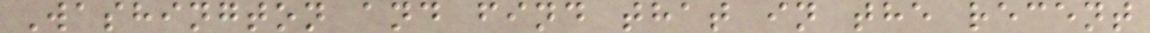Washington and find that in the recent
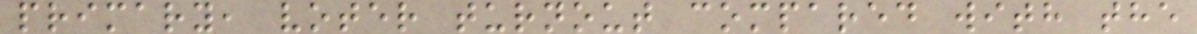primary, voter turnout compared with the
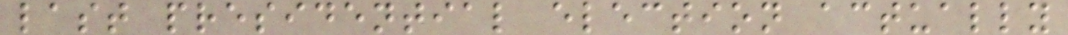last presidential election actually
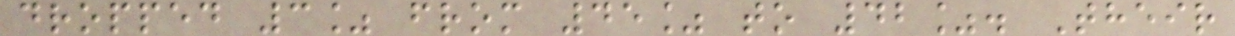dropped 3% from 45% to 42%. Their
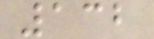132
